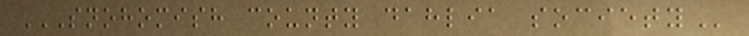SNOHOMISH COUNTY DAHLIA SOCIETY
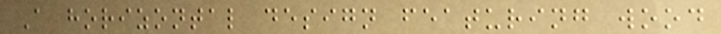A horizontal design featuring wood
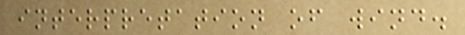interpretation of wind.
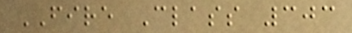FIRE Class 303
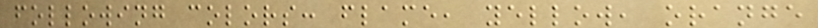following colors: flame, yellow, orange
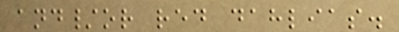and/or red dahlias.
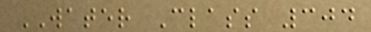WATER Class 304
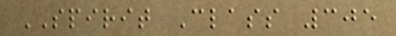SPIRIT Class 305
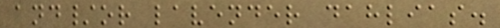and/or lavender dahlias.
